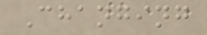Changing
